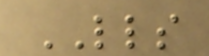LLS
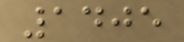1405
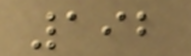192
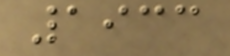1933
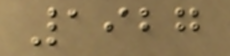1927
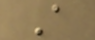A
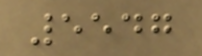5547
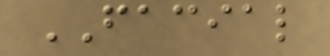FACIAL
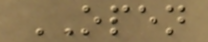OPEN
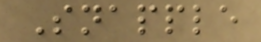Snapple
